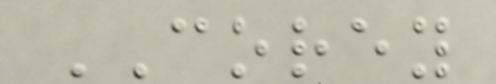COREY
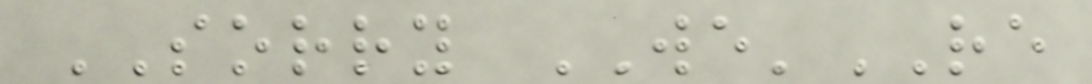SORRY WE'RE
